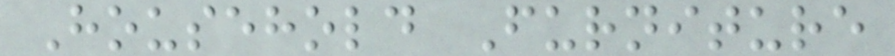Household Furniture
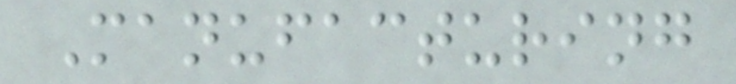Manufacturing
